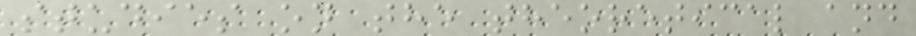studies on the theoretical and
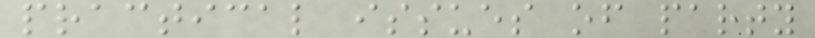practical issues of party
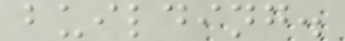building.
